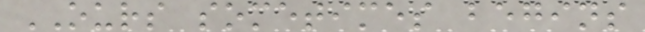OURS sometimes begins
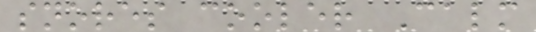snores cooler Calm
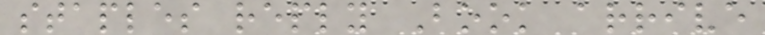staples reply Book arrive
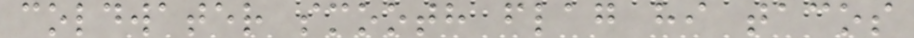coldwater smooth flag hi tacos
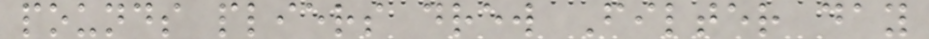pounds pliers drew Filter day
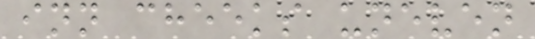inn cheeks uneven
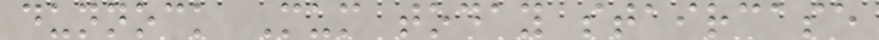dunnock Mum today staircase
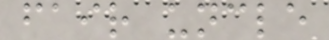fair uncle
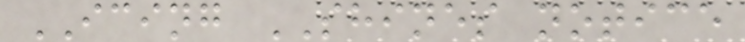ICING SHINES notice
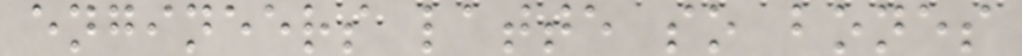engineers latte so bones
